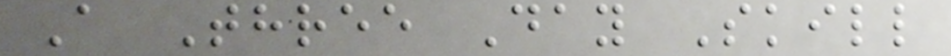A Three Day Skill
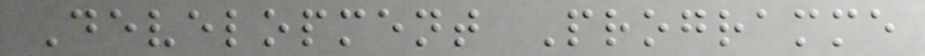Development Programme
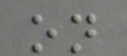on
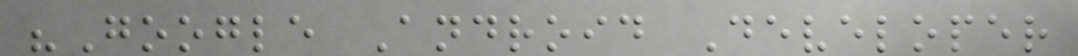"Google Android Developer
